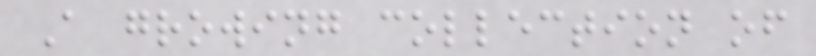A growing collection of
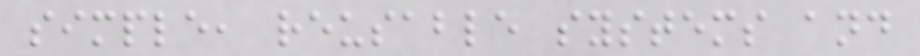simple, reusable systems and
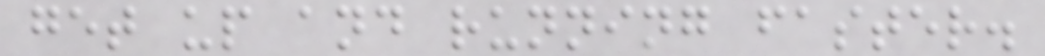get up and running faster.
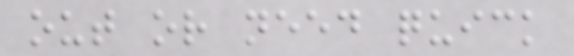out or need quick
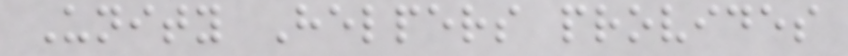Unity Helpers provides
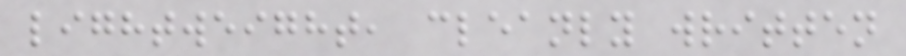lightweight, cleanly written
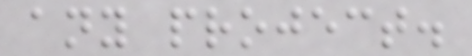any project.
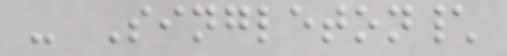- Singleton\
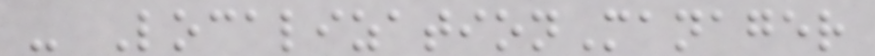- LocalizationManager
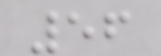56
